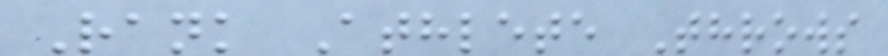Rank Athlete Throws
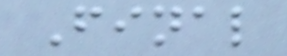Final
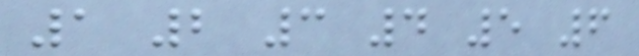1 2 3 4 5 6
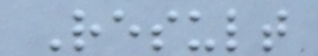Result
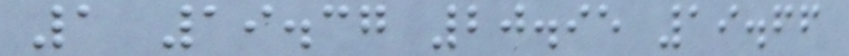1 19.37 20.95 19.66
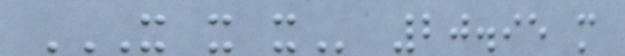X X X 20.95 m
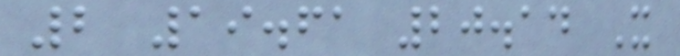2 19.61 20.14 X
